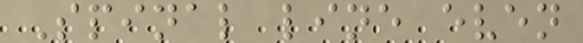Spinal line even
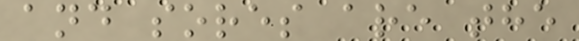and sores are the
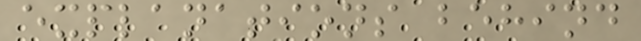explanations behind
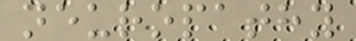neuropathy
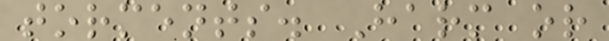torments. Harm or
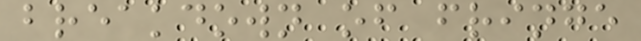breakdown of fringe
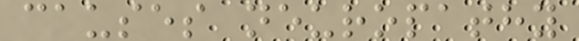causes neuropathy
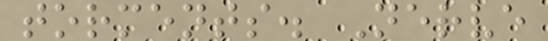torments. Nerve
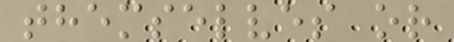themselves or
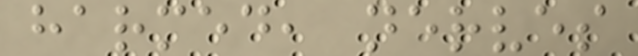harmed, nerves
